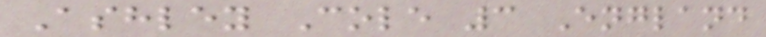Ashley Cole 3 England
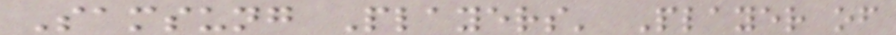Samsung Players' Player of
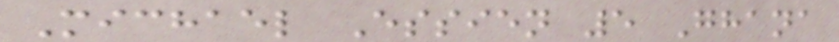Michael Essien 5 Ghana
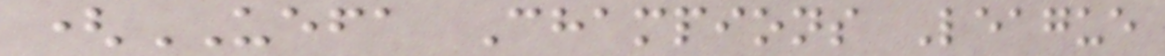(UEFA Champions League
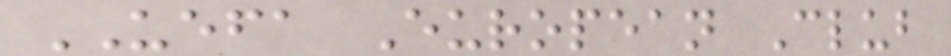UEFA European Club
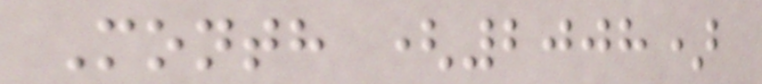Month (2008)
